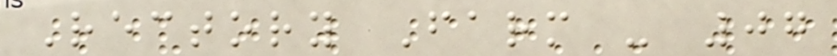Rectory Farm - 07
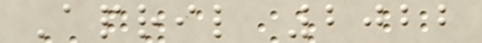April 2022
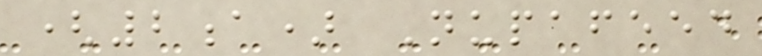(2a) Nupafeed
